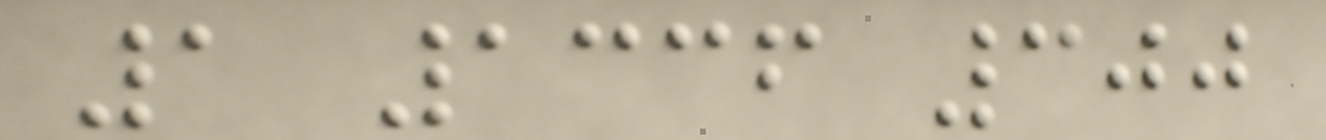1 1336 300
